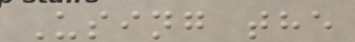Using the
